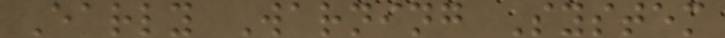Early Warning System
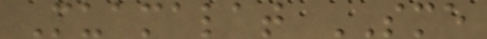Muamalat SME
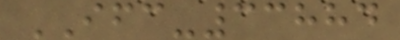IFC-33884
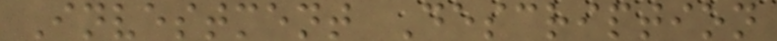Investment Description
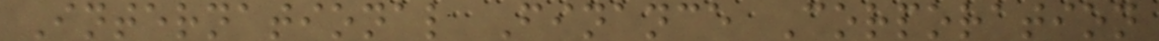International Finance Corporation
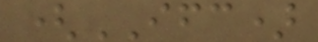(IFC)
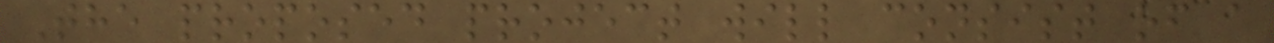The proposed project will consist of a
